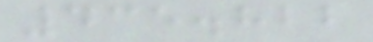435.822
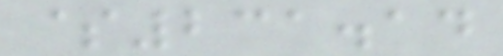$231.14
